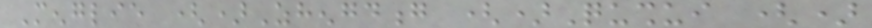Menglie ()Zhengdong ()Qushui ()
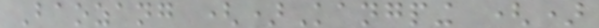Baozang ()Kangping ()
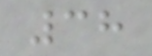38
